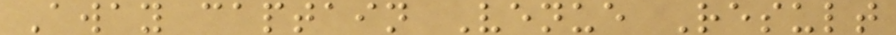Away captain Venue Result
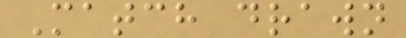Match drawn
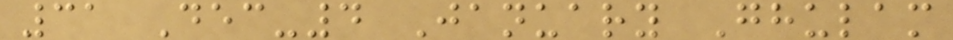31 Dec-4 January Ghulam
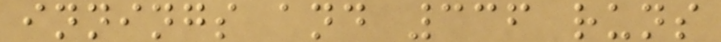innings and 336 runs
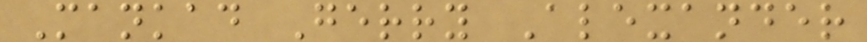Mankad Gerry Alexander
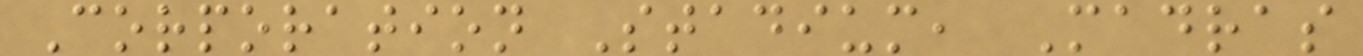Corporation Stadium, Madras
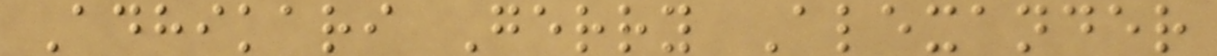Adhikari Gerry Alexander
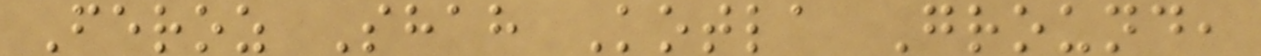Feroz Shah Kotla Ground,
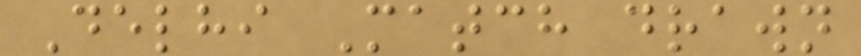Delhi Match drawn
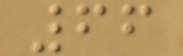66
